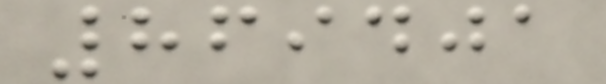869401
